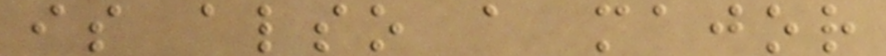is also a major
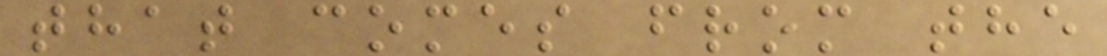that comes from the
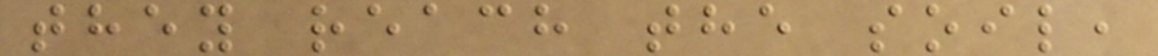they reach the soil,
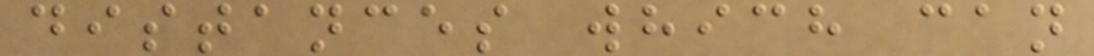distances which can
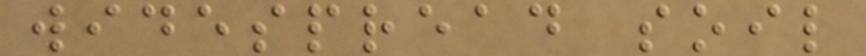widespread soil
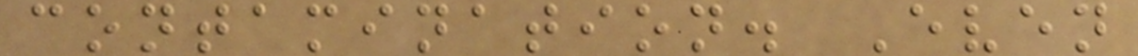contamination. Even
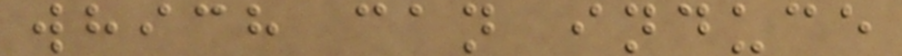which can induce
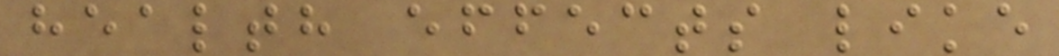health effects like
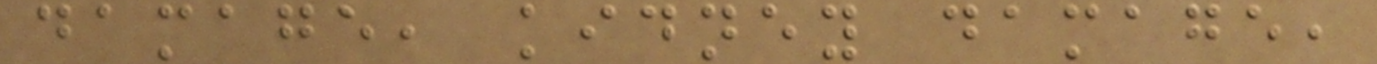damage, kidney damage,
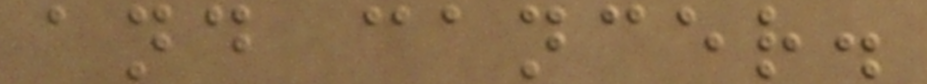and cancer.
